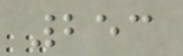253
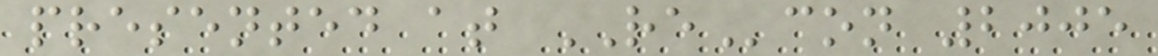presented at REcon 2005
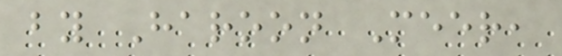by Haroon Meer,
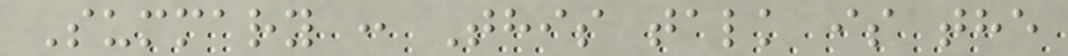Summary : This talk is the
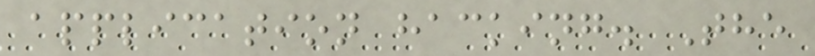application hacking. The
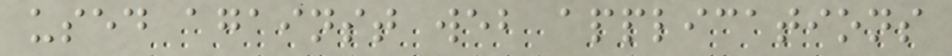used against web applications
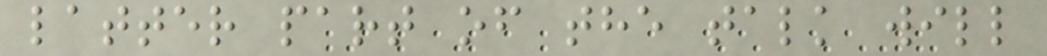latter part of the talk will
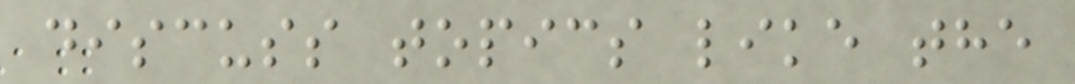discuss topics like the
